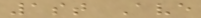1st Ave
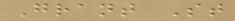Grant St
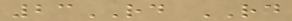23RD RD
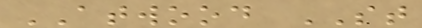ATWOOD ST
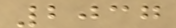2037
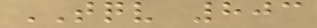TQV 803
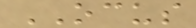OCUS
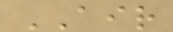AIR
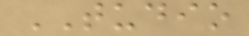TUDIO
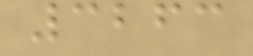3263
